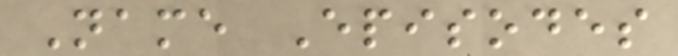Name Episodes
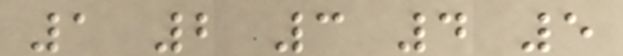1 2 3 4 5
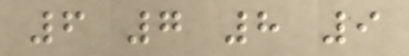6 7 8 9
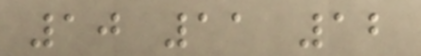10 11 12
